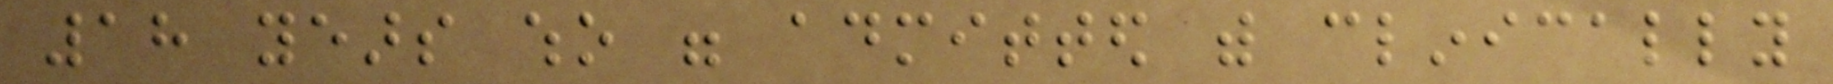18 years who were admitted with clinically
